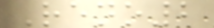Reno2
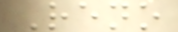Reno
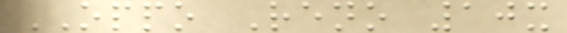OPPO Reno 10x
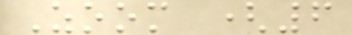Zoom (6
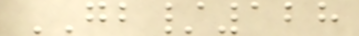GB/128
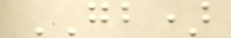GB)
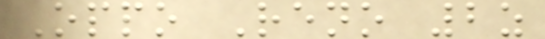Oppo Reno 2z
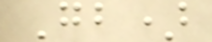Gb)
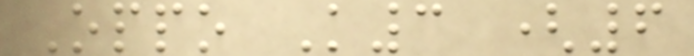Oppo K3 (6
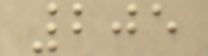205
